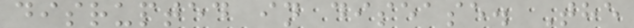disrupted in disease. The
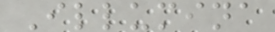Illumina
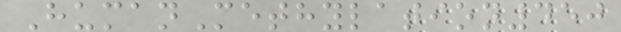HumanMethylation450
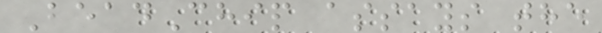BeadChip assays the
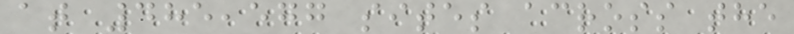at 485,577 sites across the
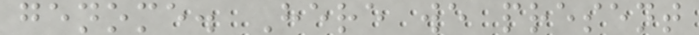genome. Here we present
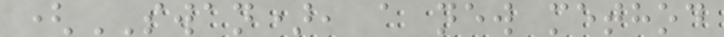(SWAN), a new method
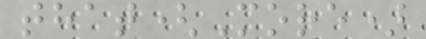that(More)
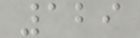129
